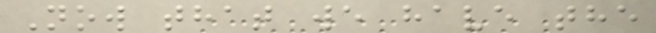Now that we have the
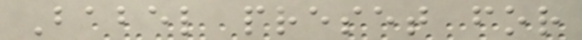Babel preset for
